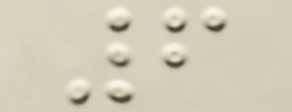6
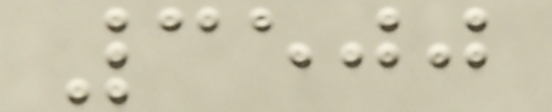3500
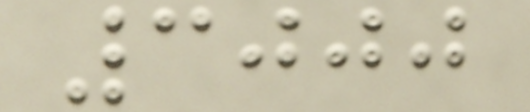3000
